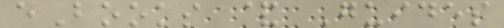eBooks & Guides
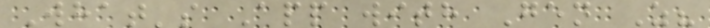What's App with Gen Z?
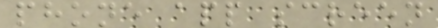phone app screen
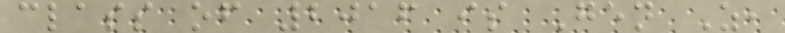class of 2016 is Gen Z,
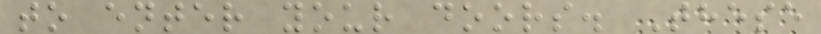to enter your doors. These
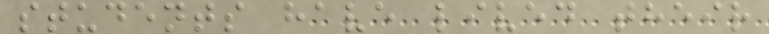students have lived their
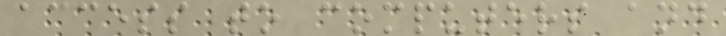access to computers and
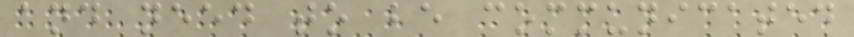and need to be communicated
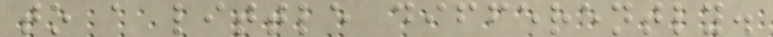to a little differently.
